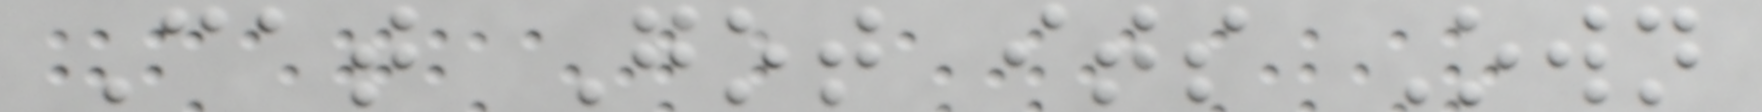Cat Got its Own
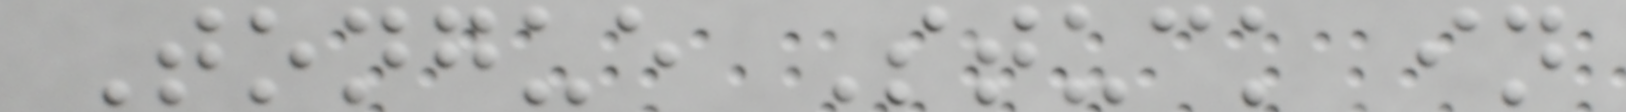Tongue Stuck in
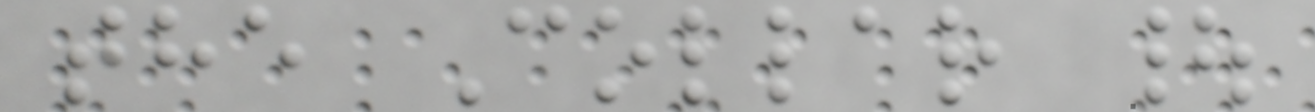the Collar |
